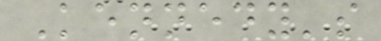Kennedy's
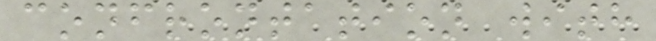confrontation with
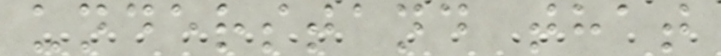understand that
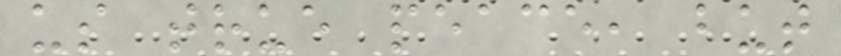us true peace, but
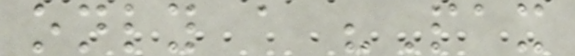only a "Pax
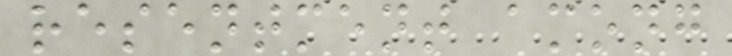resentment among
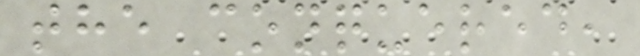the conquered,
